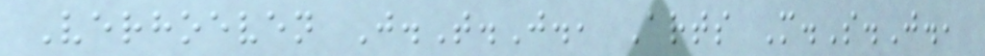Verhoeven J.T.J., Arts M.S.J.,
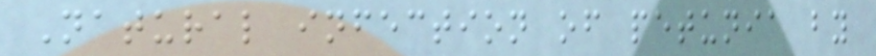Natural infection of petunia by
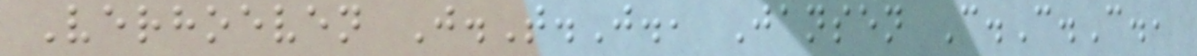Verhoeven J.T.J., Jansen C.C.C.,
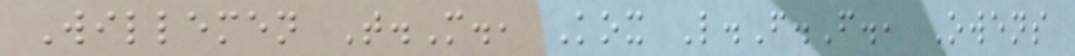Willemen T.M., Kox L.F.F., Owens
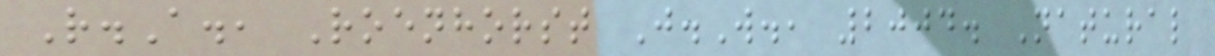R.A., Roenhorst J.W., 2004. Natural
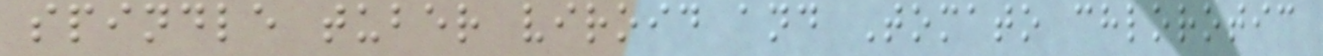spindle tuber viroid and Tomato chlorotic
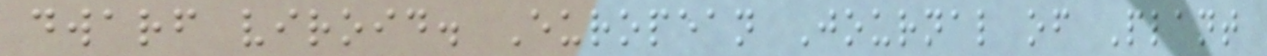dwarf viroid. European Journal of Plant
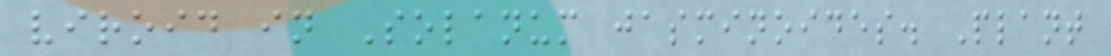viroid in Solanum jasminoides. Plant
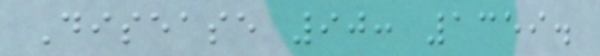Disease 90: 1359.
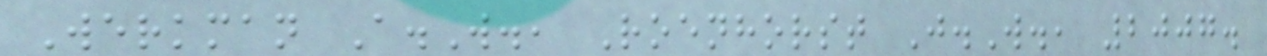Werkman A.W., Roenhorst J.W., 2007.
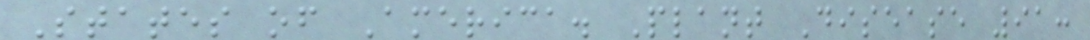States of America. Plant Disease 91:
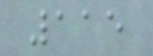115
